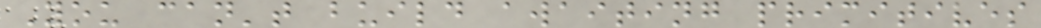You can't build awaiting primitives
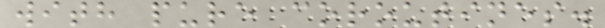with pure coroutines.
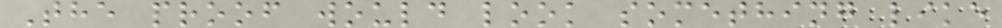The proof would look something like
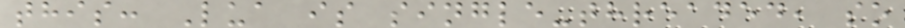this: Lua is single-threaded, so
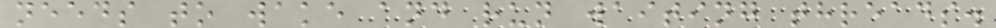needs to wake and run waiting threads.
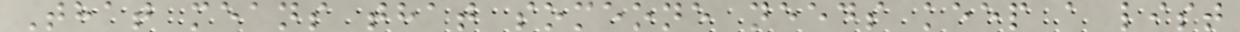That means that someone needs keep a list
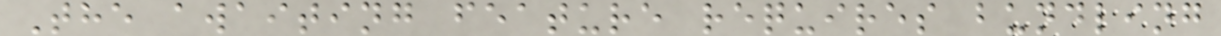The awaiting feature requires bundling
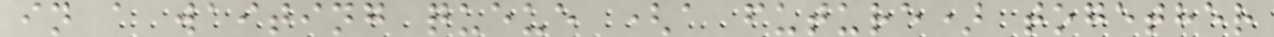in a waiting queue (a future) together
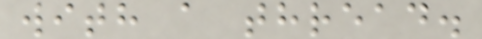with a thread.
